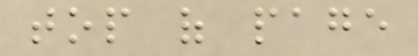top of page
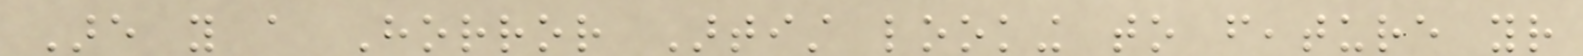Are you a Horror Artist looking to feature your
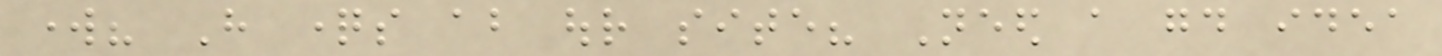work? Have questions about our site? Need a good idea
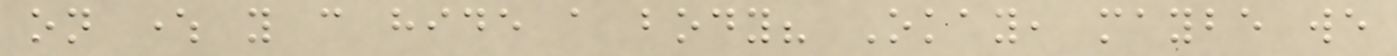on where you can hide a body? Okay, maybe we
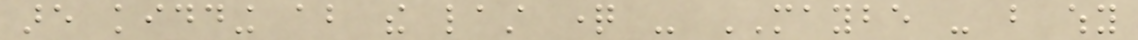are kidding about the last question - MAYBE - but why
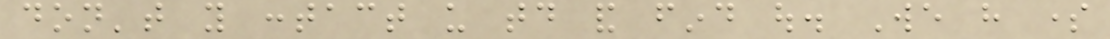don't you contact us today and find out. We have some
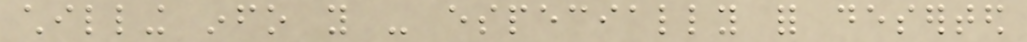chilling info you - especially for deserted
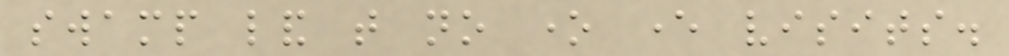swamp land that no one ever visits.
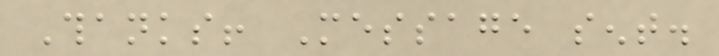Thanks! Message sent.
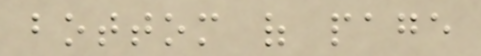bottom of page
